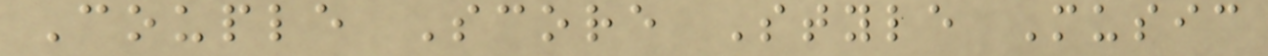Couple Score Style Music
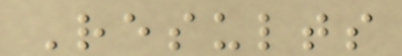Results
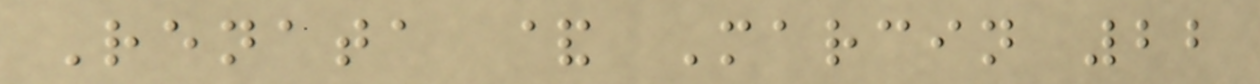Renata & Marcin 22
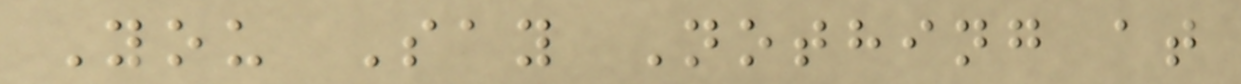You Say Nothing at
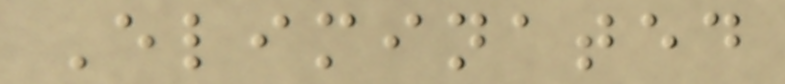Eliminated
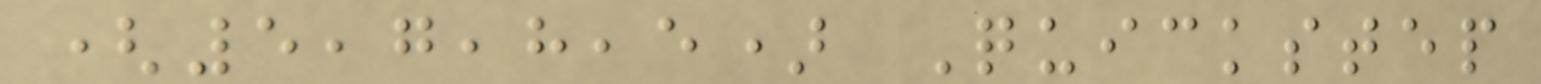(5,7,8,5) Quickstep
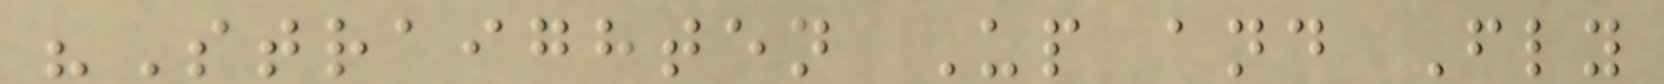"Straighten Up and Fly
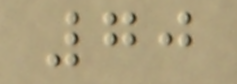70
